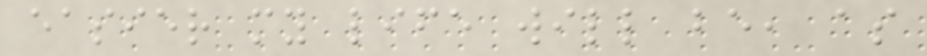easier my life will be, as
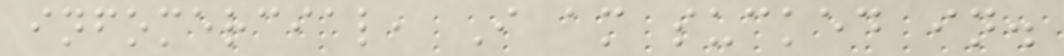infomercial, I am sucked in.
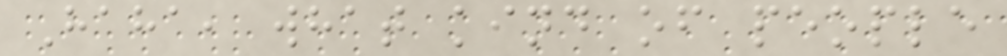Haha, what kind of people
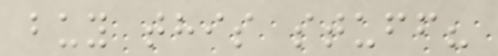buy this stuff?
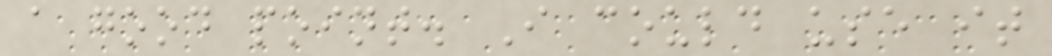a good point. I could use it
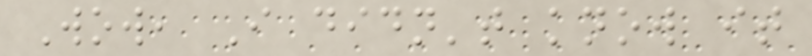Wow, I didn't know it
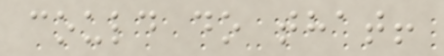could do that!
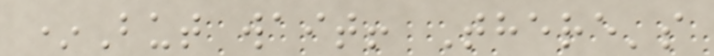*But wait! There's
